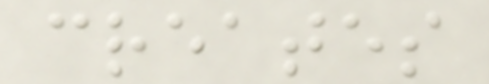creates
